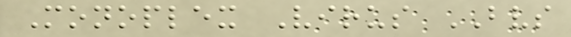Monoplex Virus BVS
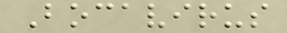Bocavirus
